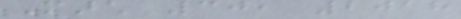March 30, 2018
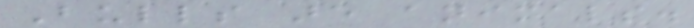Bulls are animals.
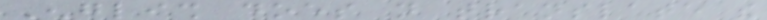English does not translate the
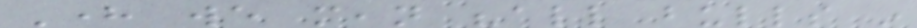Here we mean "all bulls in
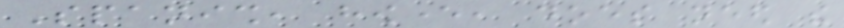Spanish, however, does need the
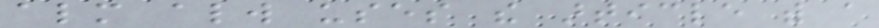almost always uses the article with a
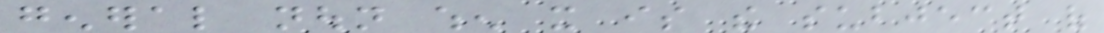general noun when it is the subject of
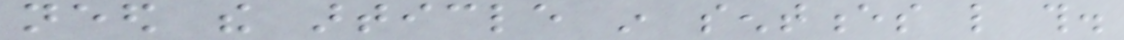need the article in sentences like this.
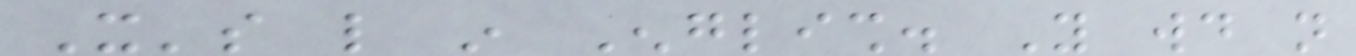It's like in English. You would not
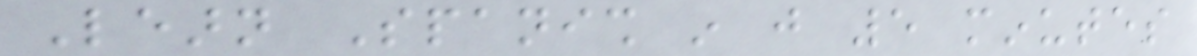Learn Spanish in just 5 minutes
